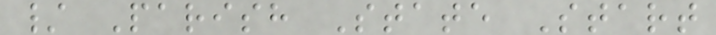/ Parish State Start
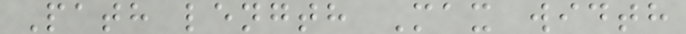Path length Max width
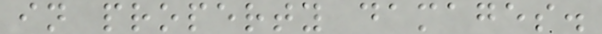in property damages.
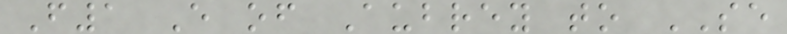F1 E of Aubrey to SE
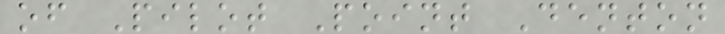of Pilot Point Denton
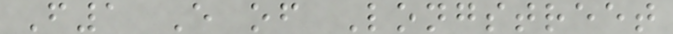F1 E of Longstreet
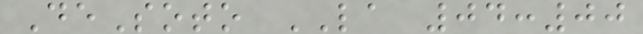DeSoto LA 04:00
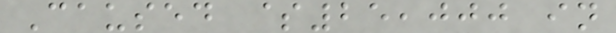Caused $25,000 in
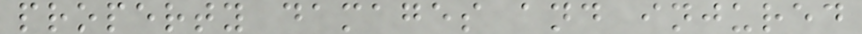property damages and injured
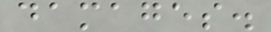damages.
